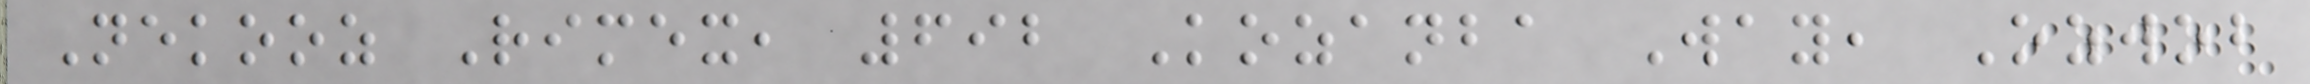Nekooz Rimex, 692 Kozanba Way, Ozwob
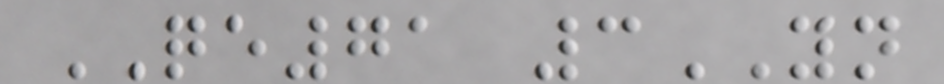QE71 3YN
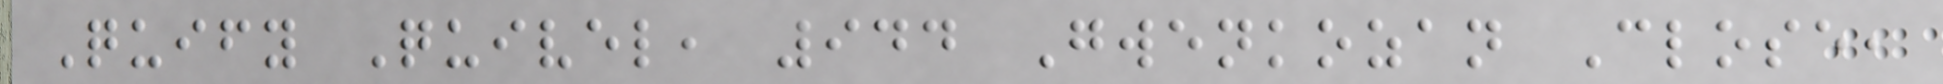Quify Quivel, 944 Gwenkozan Close,
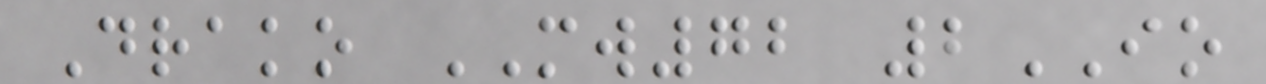Drako MW72 2IO
